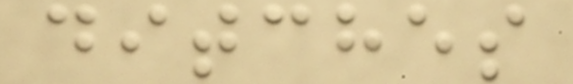ditches
